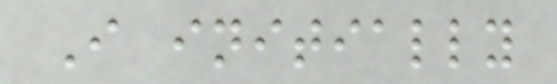I initially
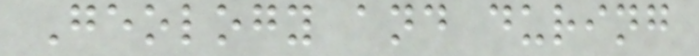Geology and during
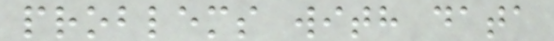problems with data
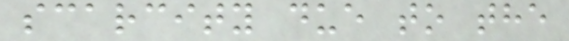scarcity due to the
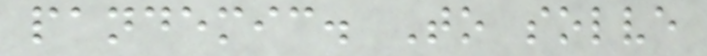pandemic. To solve
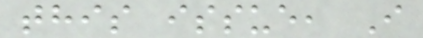this issue, I
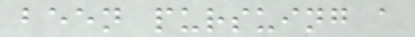been pursuing a
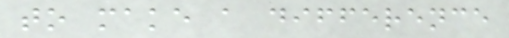to make a difference
